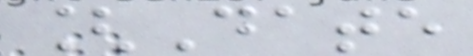[Date
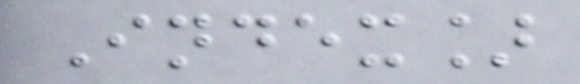Index]
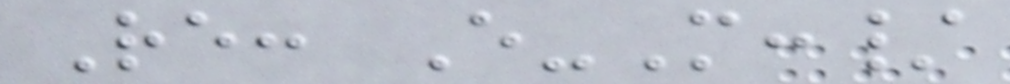Re: E-M:/
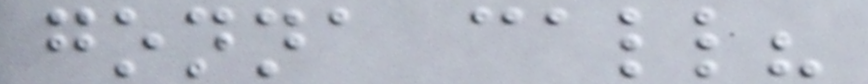gonna call?
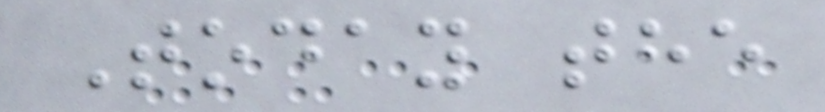Today the
